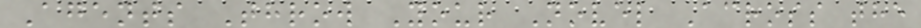Agents Throw Your Novel Across the
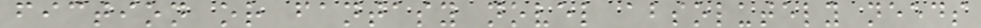fiction or fantasy novel absolutely needs
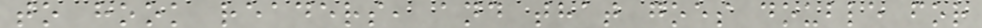to hook readers, and that goes double for
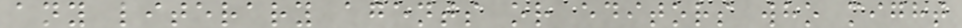any literary agents or editors who might
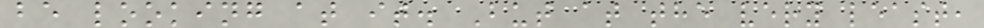be looking at it. But at the very least,
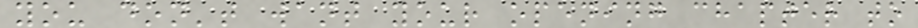you don't want your opening chapter to
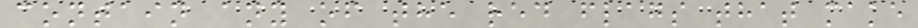contain any of the red flags that make
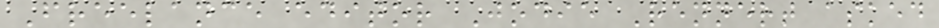Freelance editor Jodie Rennert asked
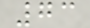73
